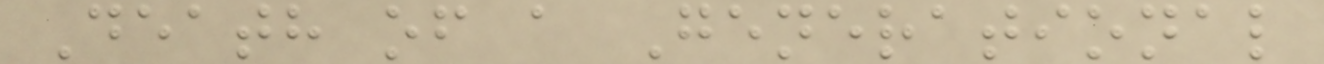Death of a Generational
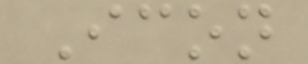Icon
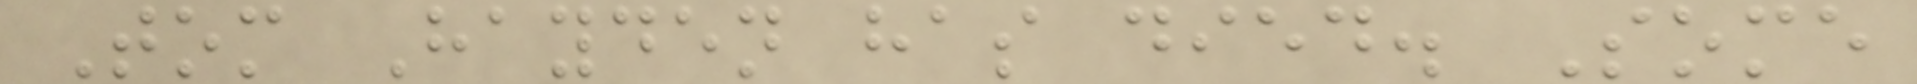Tom Hayden has died. Some
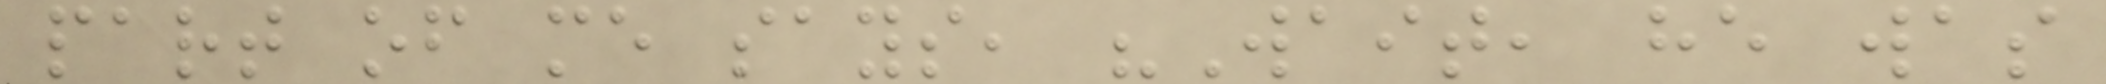part of me says, "Wait, he was
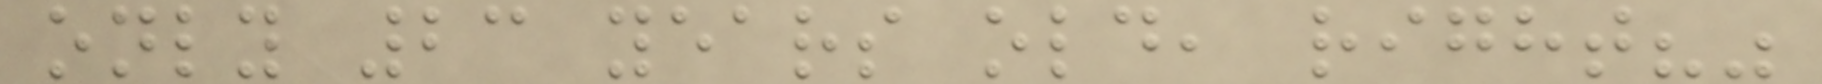only 23 years old, right?"
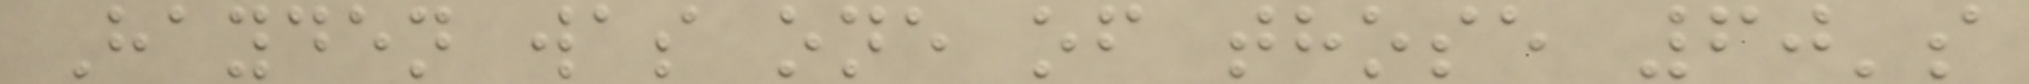Hayden was one of those 60's
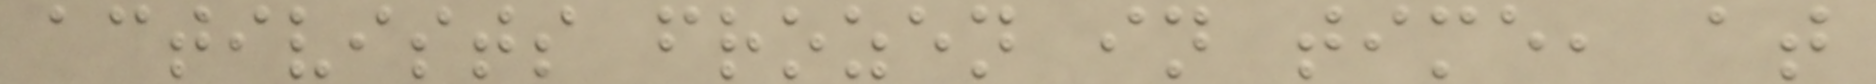activists frozen in time, at
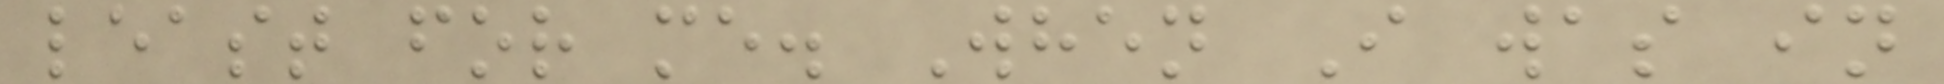least for me. When I was in
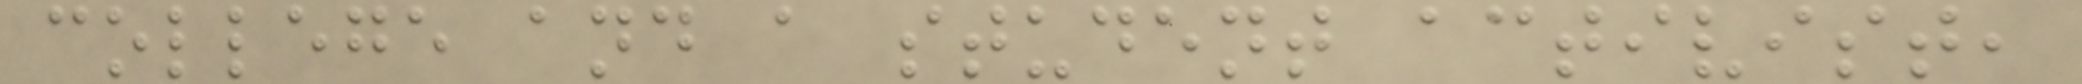college and a student activist,
